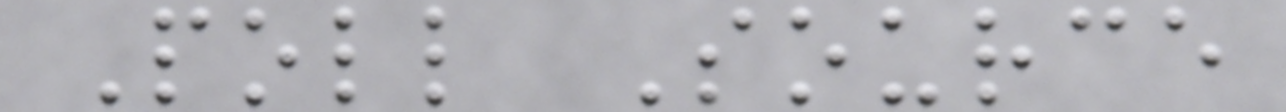Poll Source
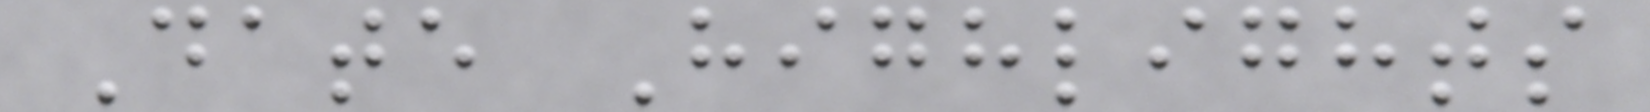Date Highlights
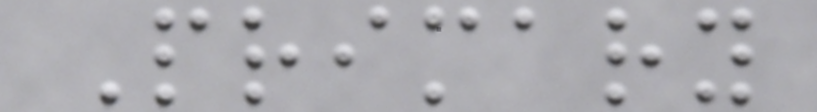Primary
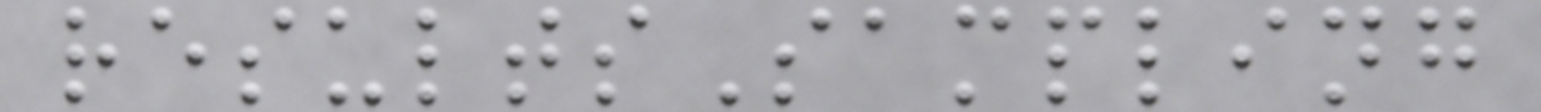resultsSampling
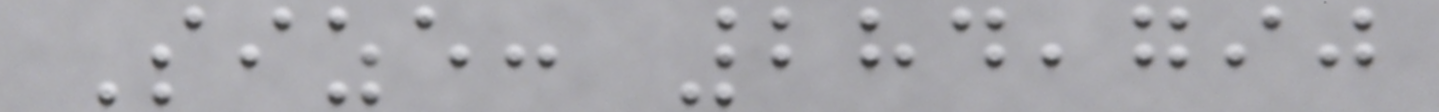Size: 284,790
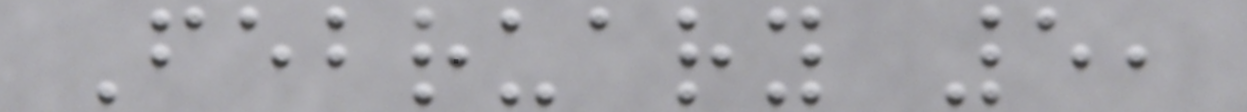February 5,
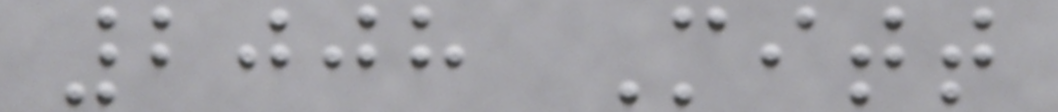2008 Mitt
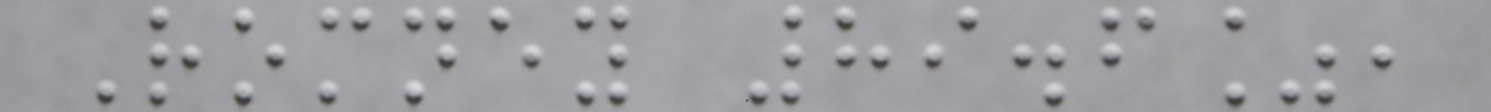Romney 89.6%,
